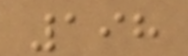198
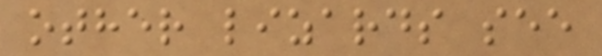other lizards see
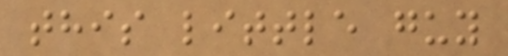this little guy
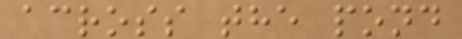across the pond
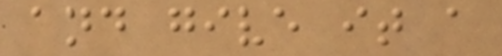and give it a
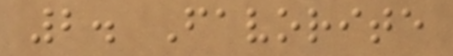2. Favorite
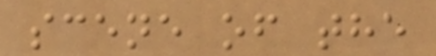scene of the
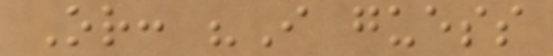Or: "I guess
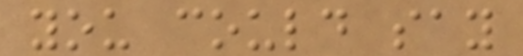you could say
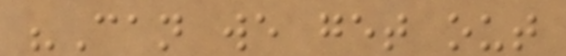"Can we get out
